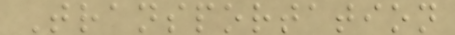Transportation
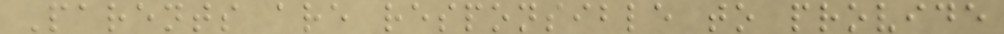Parents are responsible to provide
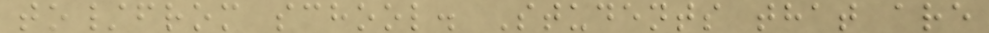to/from school. Students that are
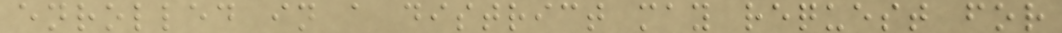enrolled in a district may request for
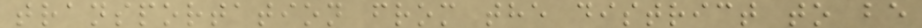transportation from the district to be
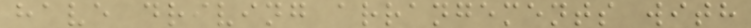have driving arrangements with
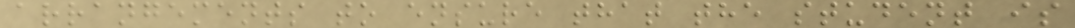arrangements to ensure that the student is
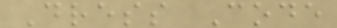Dress Code
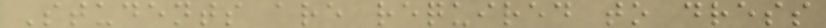Students are required to dress
